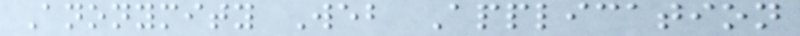Anonymity Web Application
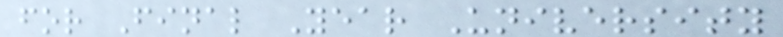for Final Year University
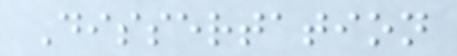Dissertation
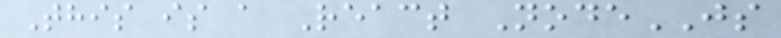This is a React NodeJS
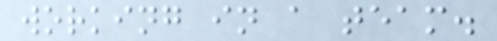working in a team.
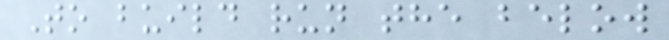To build run the below
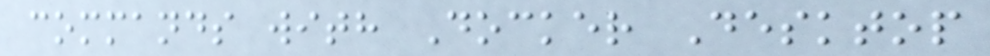commands with Docker Desktop
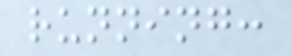running:
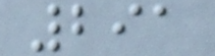291
